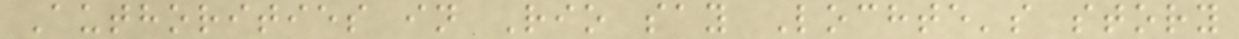Authorities in Rio say Lochte's story
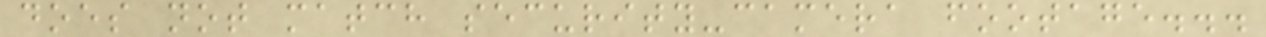does not match security-camera footage...
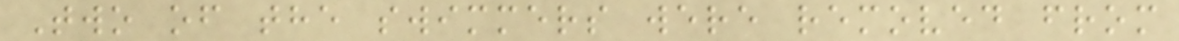Two of the swimmers were removed from
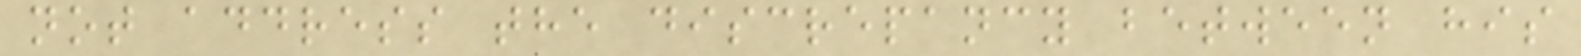not address the discrepancy between his
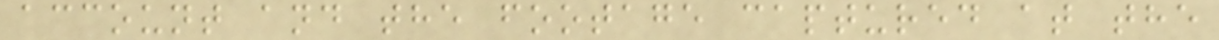account and the footage captured at the
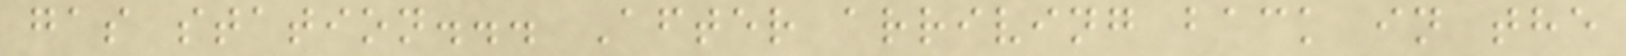gas station... After arriving back in the
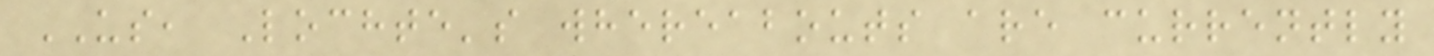US, Lochte's whereabouts are currently
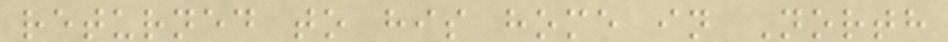returned to his home in North
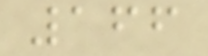166
